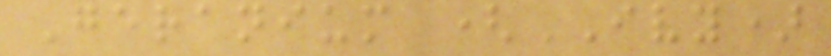Geranium (IVY)
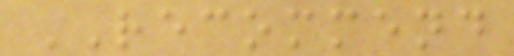RECOMMEND
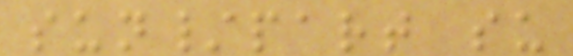sun/part su
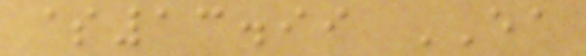$13.99 EA
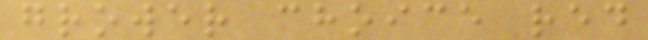grower choice red
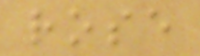rose
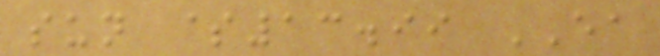sun $13.99 EA
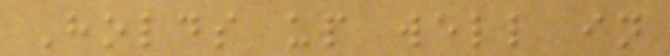Holds up well in
